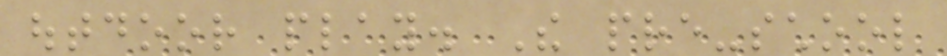outdoor play. The pre-school
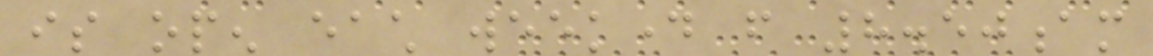is open each weekday from 8.50am
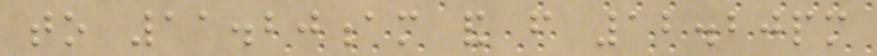to 11.20am and from 12.20pm
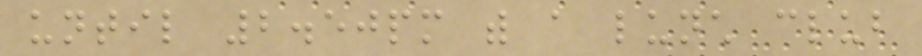until 2.50pm with a lunch club
